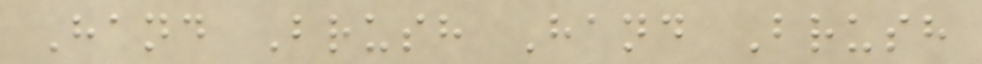Hand Brush Hand Brush
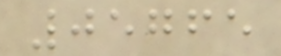05765
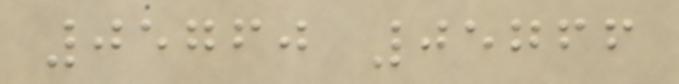05760 05766
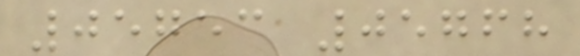05753 05768
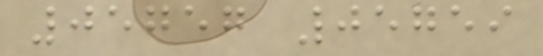05757 05759
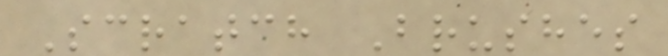Scratch Brushes
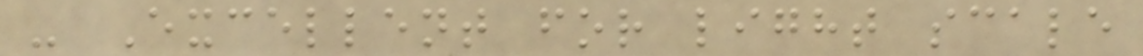- Excellent for light scale
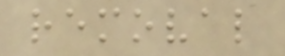removal
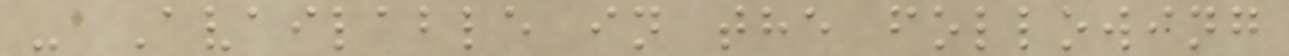- Available in the following
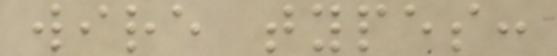wire types:
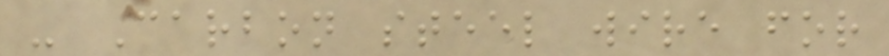- Carbon steel wire for
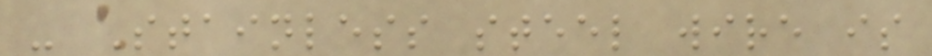- Stainless steel wire is
